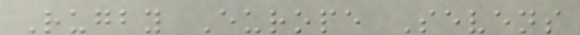Rugby Europe Sevens
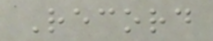Record
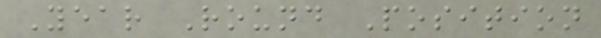Year Round Position
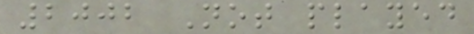2002 Not played
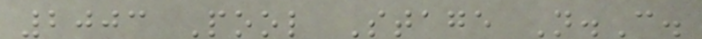2003 Pool Stage N.C.
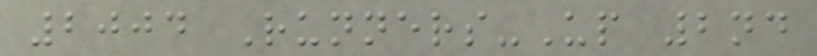2004 Runners-Up 2nd
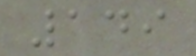149
